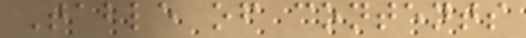Table of contents
